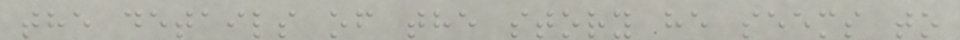the details of the story he seems to
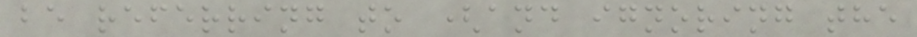be referring to (and ignoring the
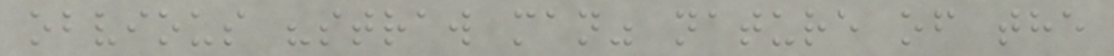obvious "straw man" nature of the
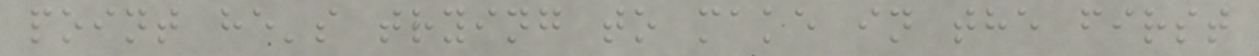point he's trying to make in the first
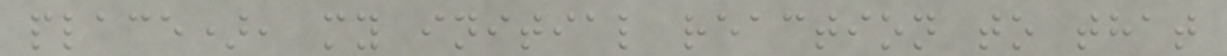place), my initial reaction to that
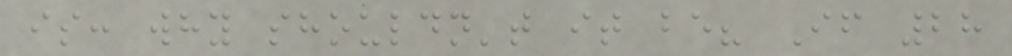is: why shouldn't it be? If 28
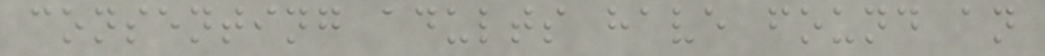consenting adults have found an
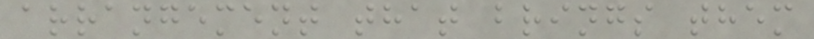arrangement that brings them
